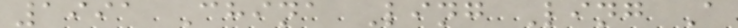1991 China Ling Ling A
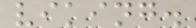viking.
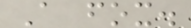A fox.
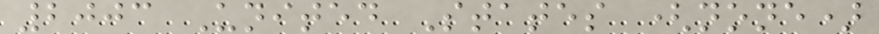2003 United States (none)
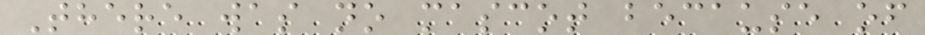There was no mascot because of
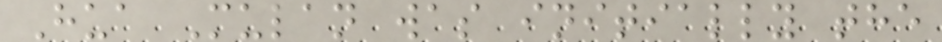Hua Mulan was initially the
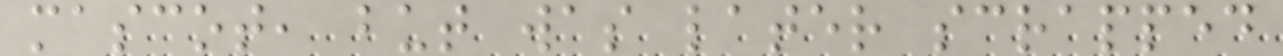mascot, but was later scrapped
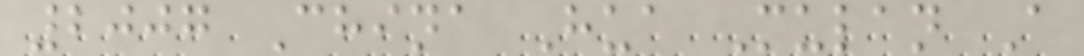2007 China Hua Mulan A
